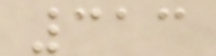313
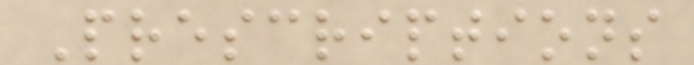Prescriptions
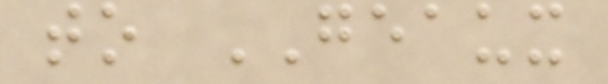to GEAUX
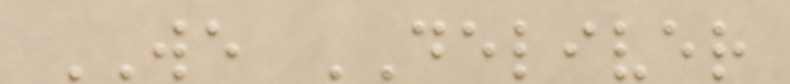WE DELIVER
